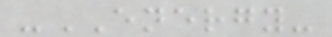-ENERGY-
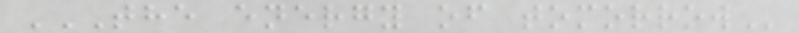THE ENERGY OF TOMORROW
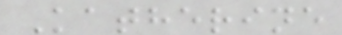Katherine
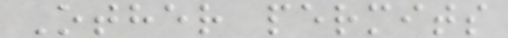Other permits
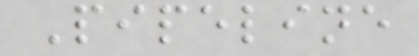Pipeline
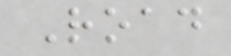Road
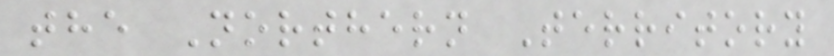the Northern Territory
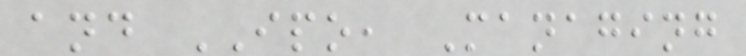and IPO, Managing
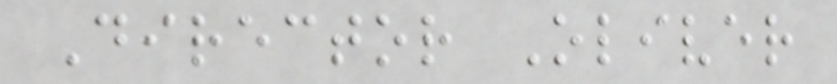Director Oliver
